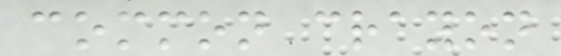common crayon
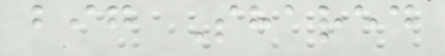big Shared
